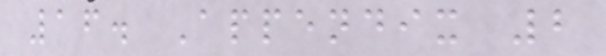16. Appendix 2
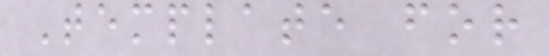Template for
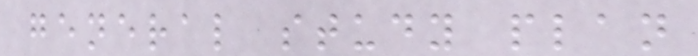general study plan
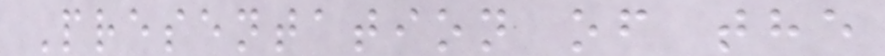Presentation of the
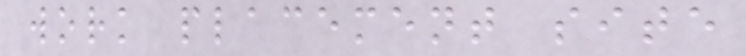work placement site
